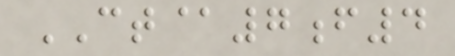CT@7f4
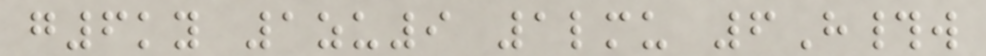g6ky 1zu9 1lmu 6H#w
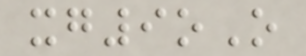xg9oO
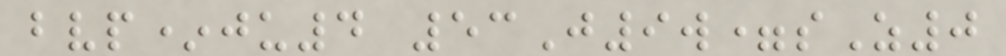bvp*ju4 53J9w=sZ0
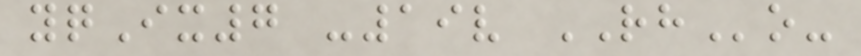yqIx7 -19v RHo-
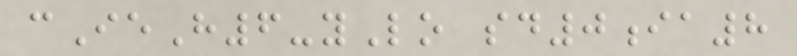cIeH6-yLo sd0ia8
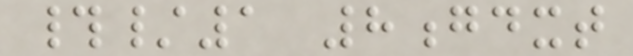#/1 8gdxt
